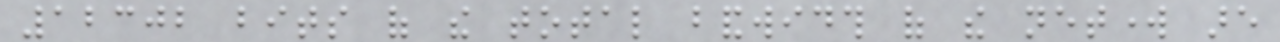12302 bits of the total bandwidth of the network are
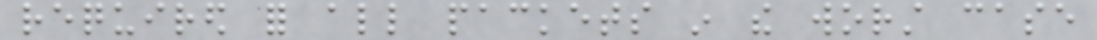required for all packets in the worst case
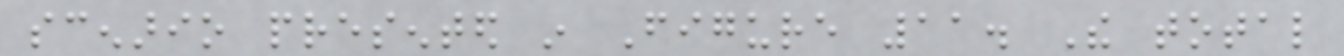scenario presented in Figure 11. The total
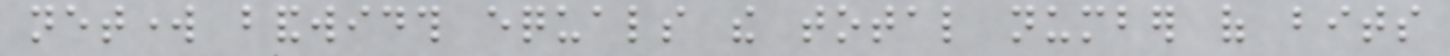network bandwidth equals the total number of bits
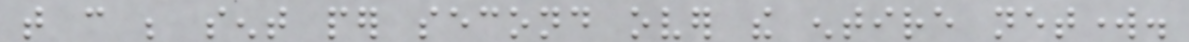that can be sent per second over the entire network.
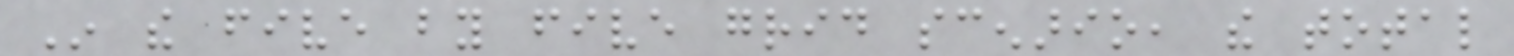In the five by five grid scenario, the total
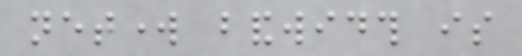network bandwidth is
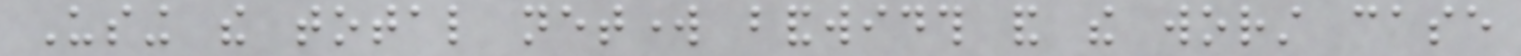Using the total network bandwidth and the worst case
